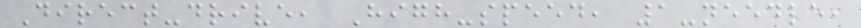Direct-drive, High-speed, 1-needle,
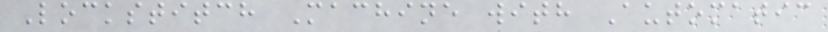Lockstitch Machine with Automatic
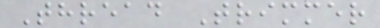Thread Trimmer
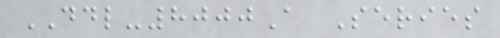DDL-8000A Series
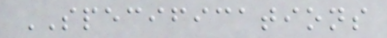SPECIFICATIONS
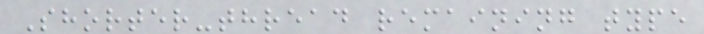Shorter-thread remaining type
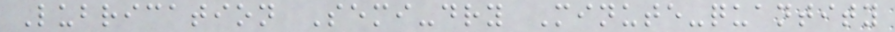Lubrication Semi-dry Minute-quantity
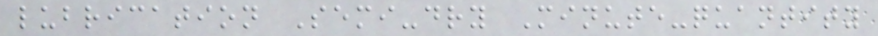lubrication Semi-dry Minute-quantity
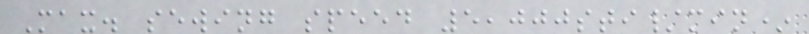Max. sewing speed 5,000sti/min*
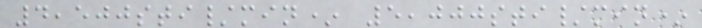4,500sti/min* 5,000sti/min*
